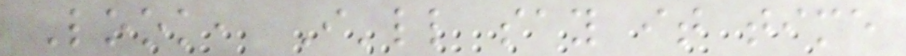Look, I'll say it time
